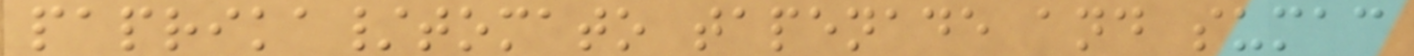paprika/tomato tapenade and sumac
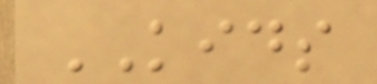KIDS
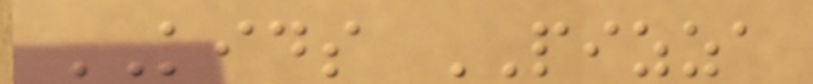KIDS PIZZA
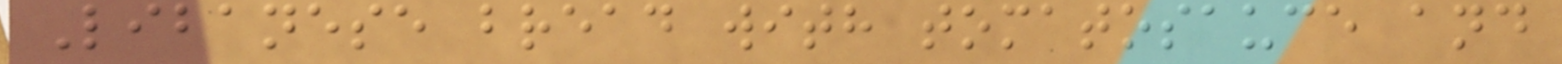Libanese bread with tomatosauce and
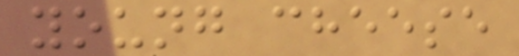young cheese
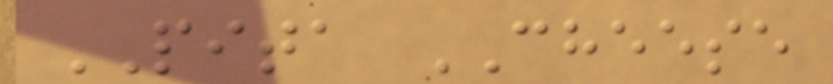PITA CHEESE
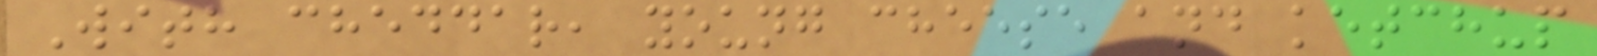With cheddar, young cheese and ketchup
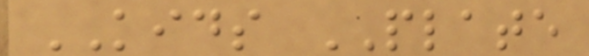KIDS PLATE
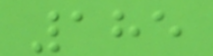185
